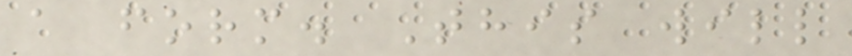a form. This will
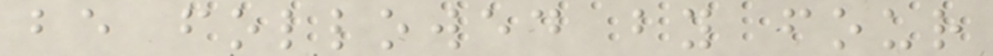be followed by four
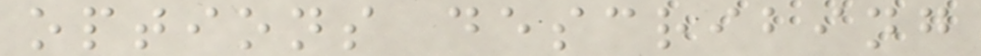options describing
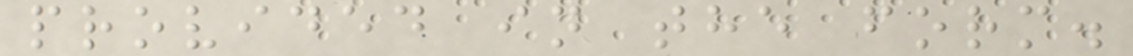provided in the form.
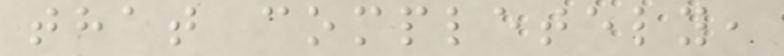that completely,
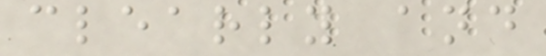clearly and
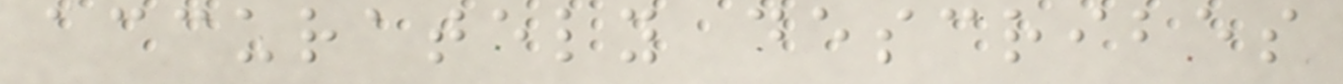accurately describes
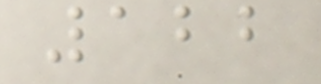122
